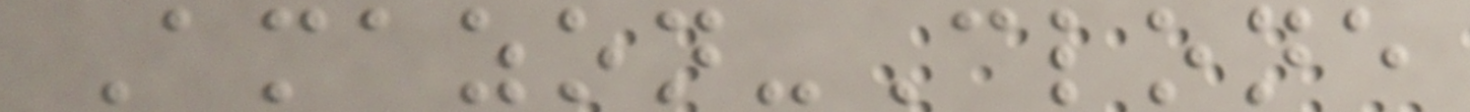Amazon-Clone
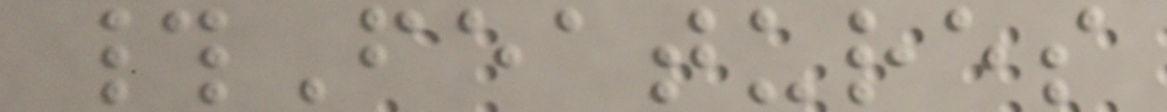#Features
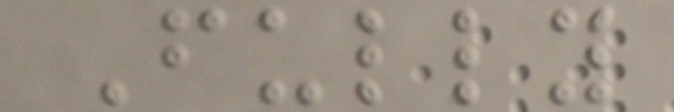Fully
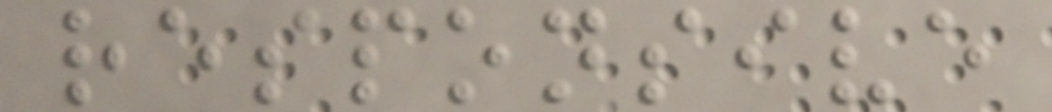responsive
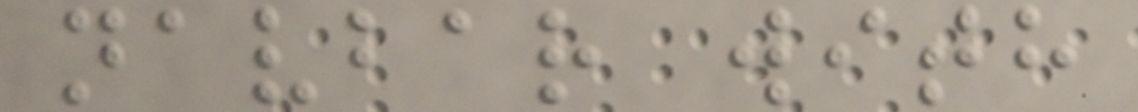navbar with
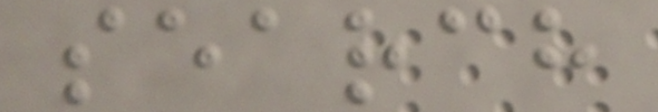search
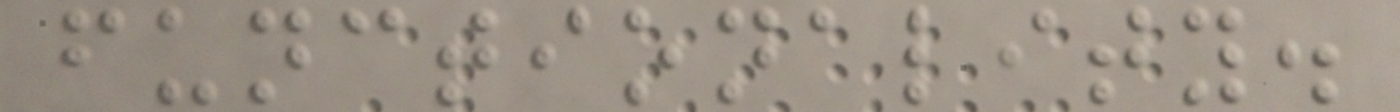functionality.
